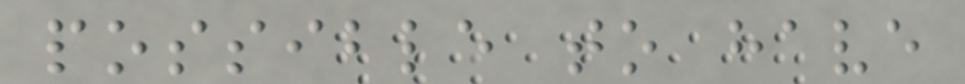possible to have
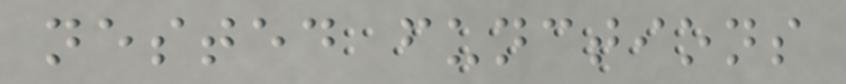nested functions
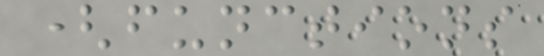(functions
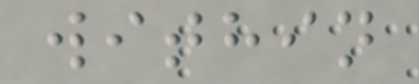within
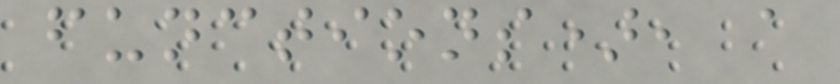functions), a
